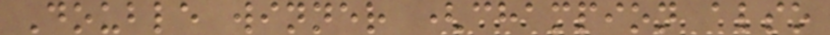Double winner (champion also
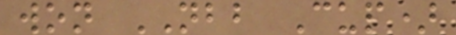won NBB Cup)
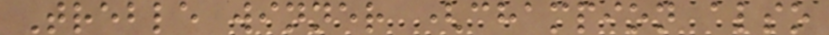Treble winner (champion also
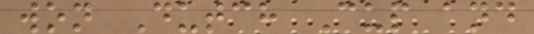won Dutch Cup and
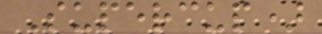Supercup)
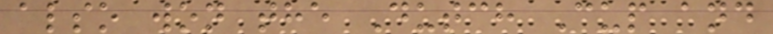also won the Dutch Cup and
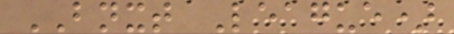BNXT League)
